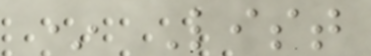* List
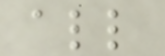all
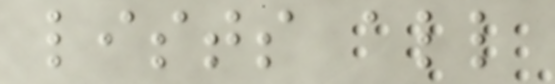lists all
